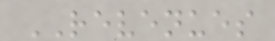REVENUES
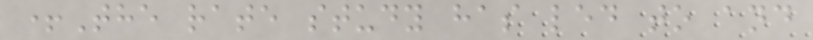+The rate study has led to and
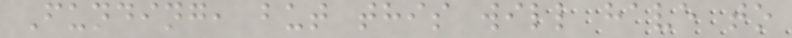Funding, but this will have to
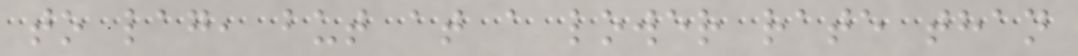to lag, but at a lower rate than
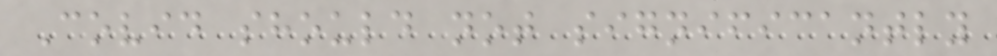Covid should not significantly
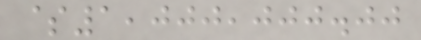$1,000,000.00
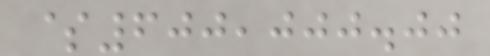$600,000.00
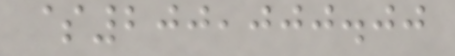$200,000.00
